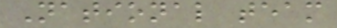National team
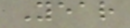Year
